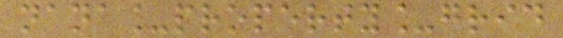nana_property_grid
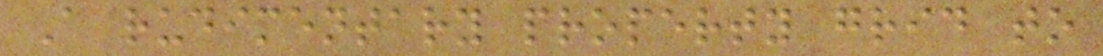A rudimentary property grid to
